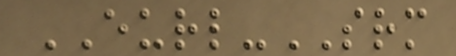EURL-SRM
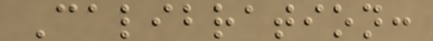Calibration:
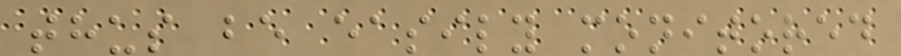thus be easily monitored
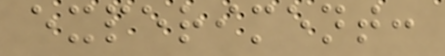experiment:
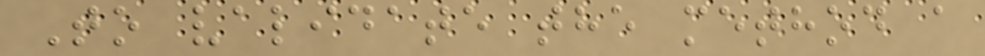To validate the method a
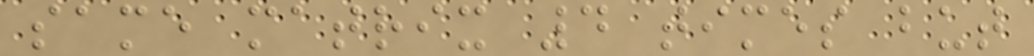same matrix 4 times but
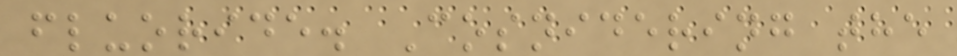fluoride. Cosnidering the
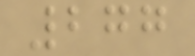277
